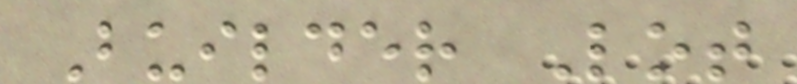Builder Lot
